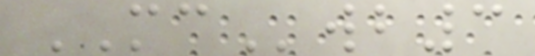MCwb3
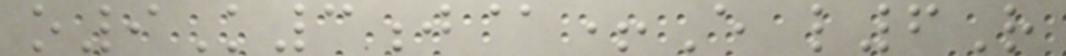o9K3j@+E l6R
